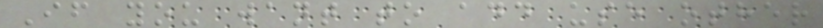If you want to add use other
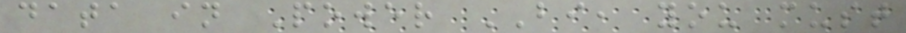data in Power BI, you must
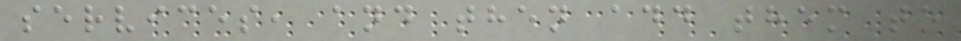services, and then add them to
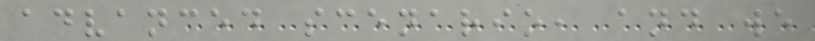advanced scenario, and we
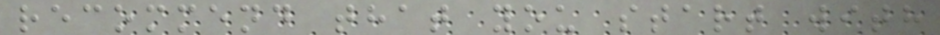recommend that you start with
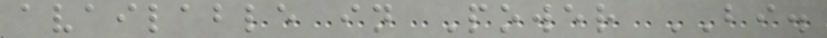available in Power BI.
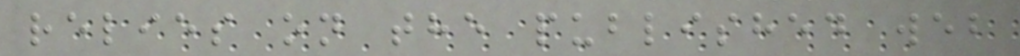relies on the published web
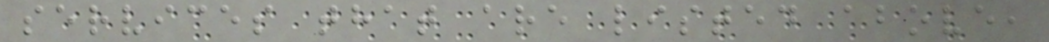services that are listed above,
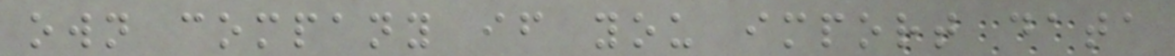own company if you import data
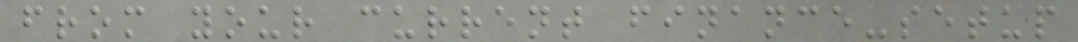from your current finance-setup
